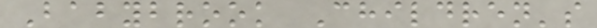Babybrook Children's
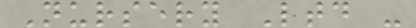Nursery Ltd -
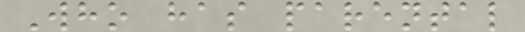Who has parental
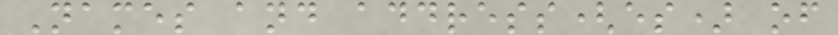Names and address(es) of
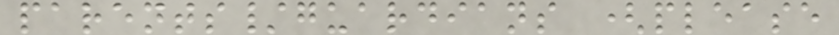parents/guardians (please
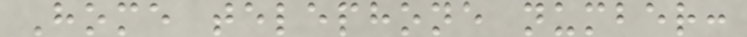Home telephone number:
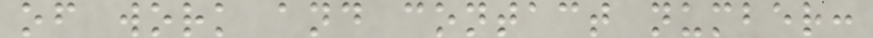of work and contact number:
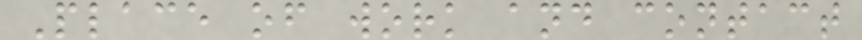Place of work and contact
